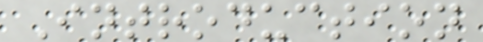Introduction
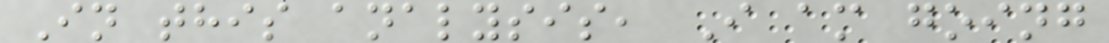In this analysis, I am going
